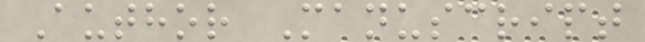Author Manuscript
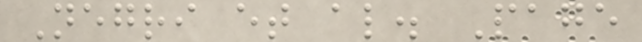Negri et al. Page
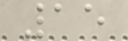15
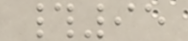#95
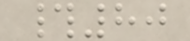#80
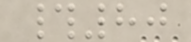#80
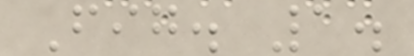Fig. 1.
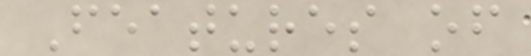Features of
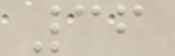36
